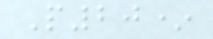P20*
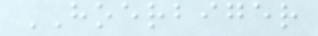HOERBIGER
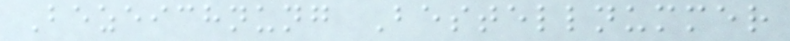Bezeichnung Bestellnummer
